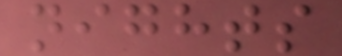nights
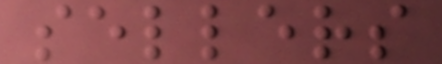sellers
